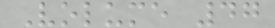Volume 47
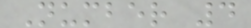Number 4
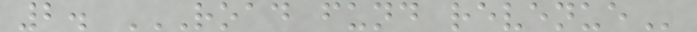2. ROAD FUND REVENUE
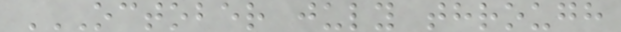OCTOBER JULY THROUGH
